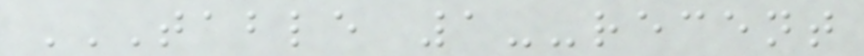TABLE 1--RECENT
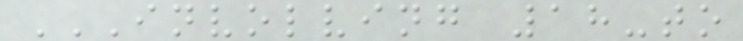INVOLVING 18-TO
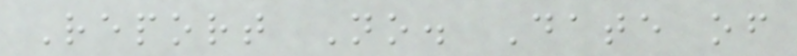Report No. Date of
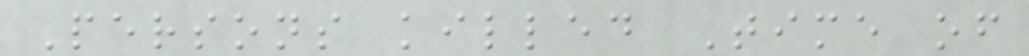Persons killed Time of
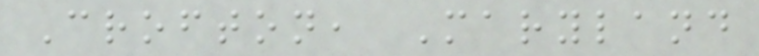Crofton, Maryland
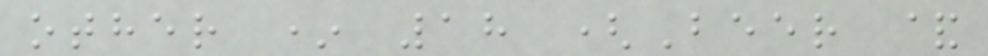other * 18 (Beer &
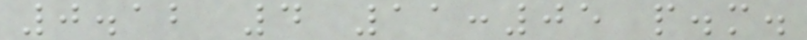0.12 4 11:05 p.m.
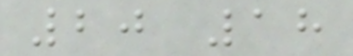20 18
